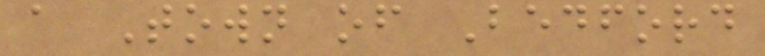a Town of Bedford
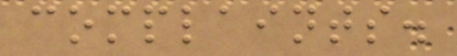complaints.
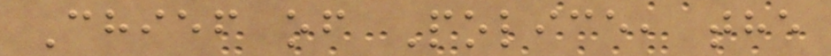Chief of Police, the
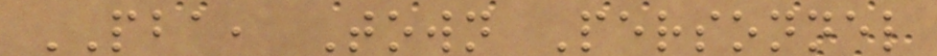PBA, Town Personnel
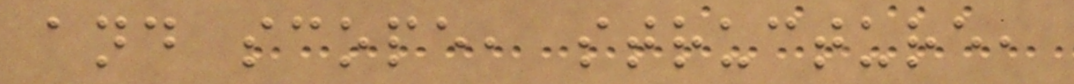and scope, structure,
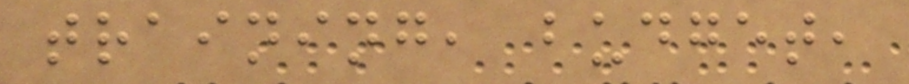training, budget,
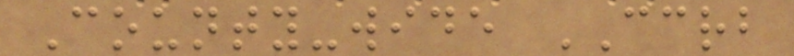County-wide CCRB
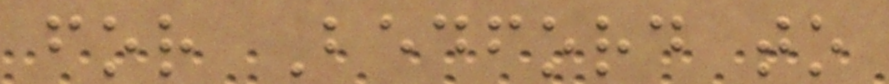for Bedford to
